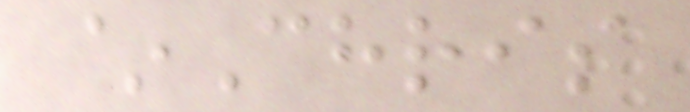~Chris
